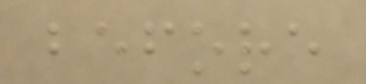before
